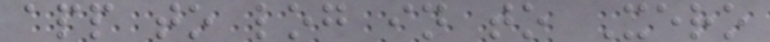app to log in to Xero
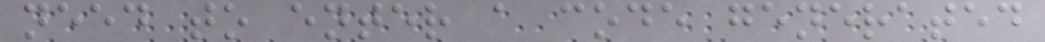need to enter a code generated
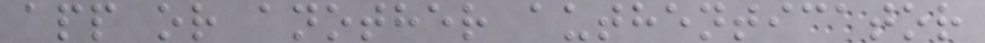app or another authenticator
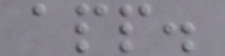app.
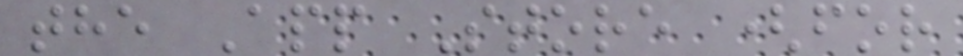the App Store (for
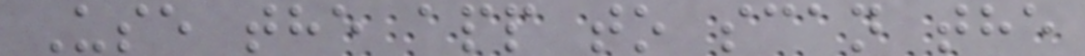Use the app to scan the
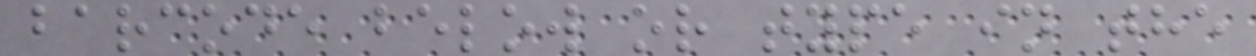barcode below or type in the
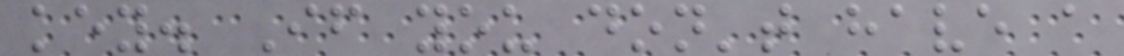key. If you don't have a
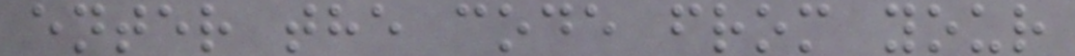enter the code from your
